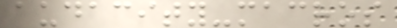audacity-macros
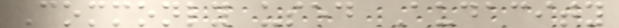Commonly used Audacity
